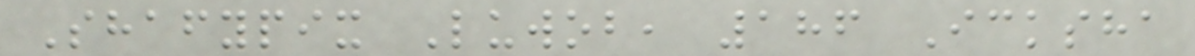Shafypix Luwob, 186 Icksha
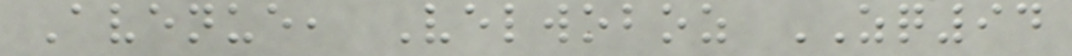Avenue, Velwoboz ZQ94
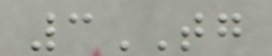3TG
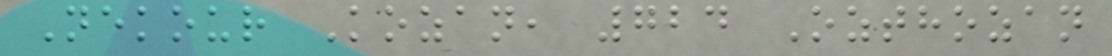Nekour Kozan, 724 Ozthozan
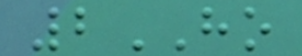2HO
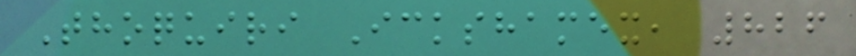Thoquiri Ickshamex, 826
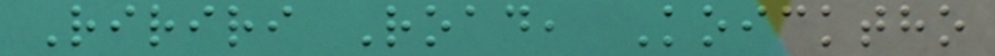Ririri Road, Koicktho
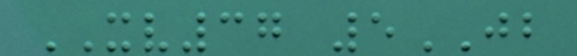XV37 5JB
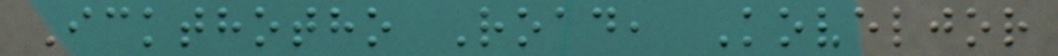Ickthotho Road, Koveljor
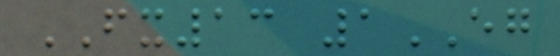FX13 1EG
